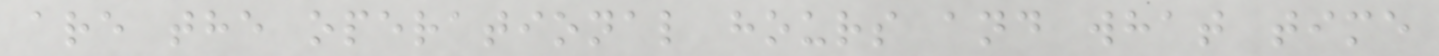are the operational hours and what time
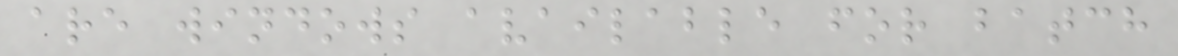are windows available for batch
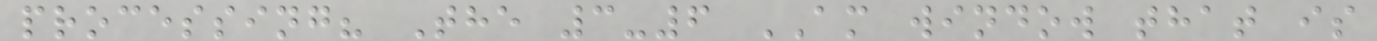processing? The 3-6 AM window that is
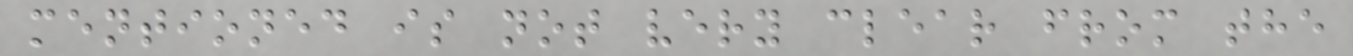mentioned is not very clear from the
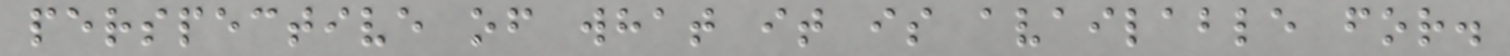perspective of what it is available for.
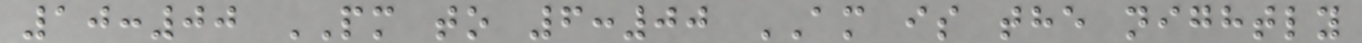10:00 PM to 6:00 AM is the nightly
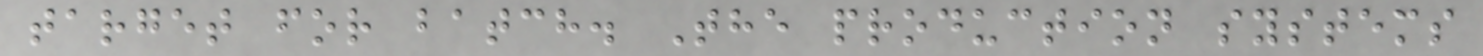target for batch. The production systems
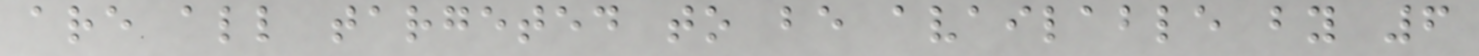are all targeted to be available by 6
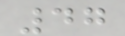47
